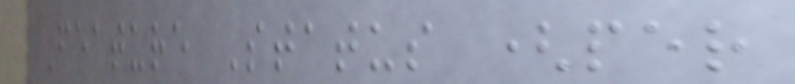Feature Status (per
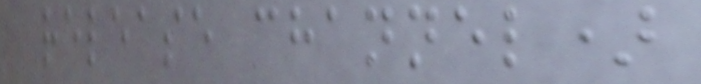release channel)
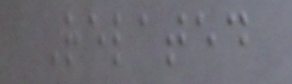Related
